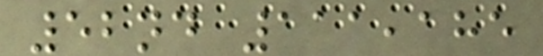52nd 111,185
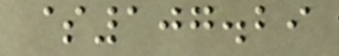$107.29
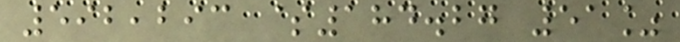592,293 $184.27 51%
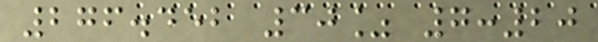276.452 30% 7:20
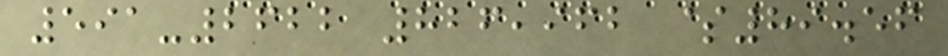591-2622 826,962 $89.56
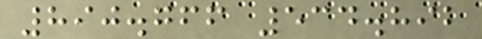890.766 534.892
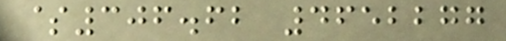$306.62 4652277
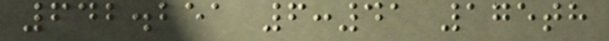642.251 6:41 175th
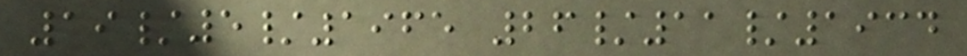19/5/1965 26/11/1934
